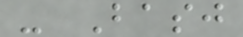- Basj
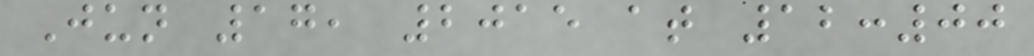Jun 17, 2015 at 12:00
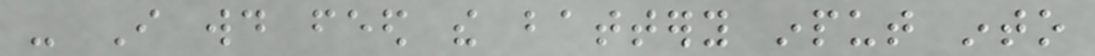- I would feed the battery input into
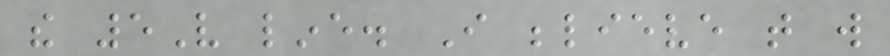the 5V line. I believe that will
